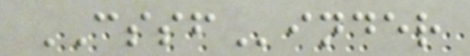CSSFinder
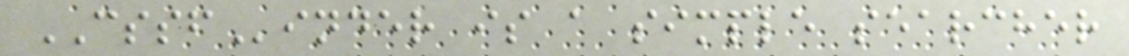CSSFinder is a simple searcher
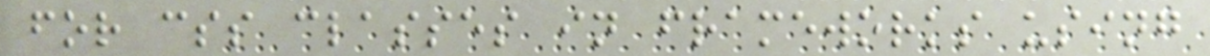for css classes in frameworks using
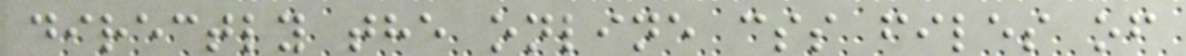directly the online css files of
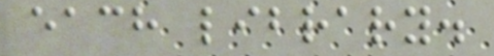each library.
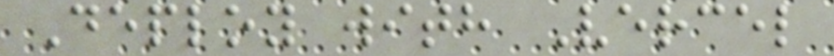Deploy with Vercel
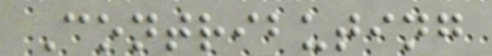Contributing
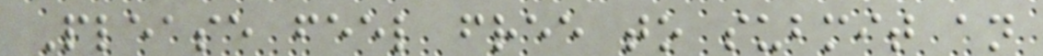Please feel free to submit an
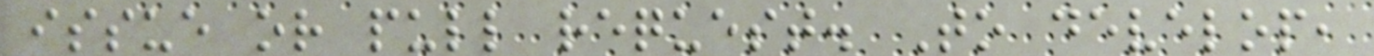issue or pull request. To develop,
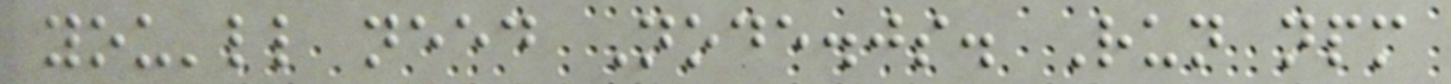you'll need Node.js. Run npm
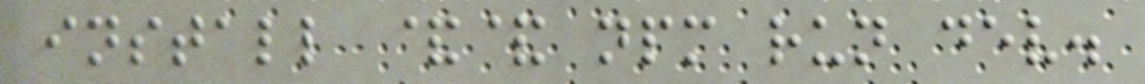install && npm run dev.
